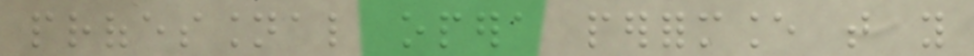professional opera performance that you
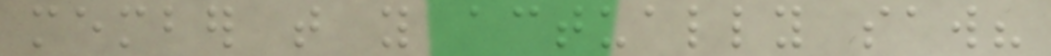member that you actually saw?
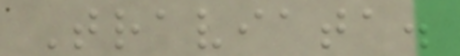Traviata.
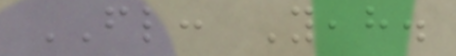FL: Yeah.
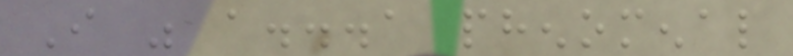I was a...a phenomenal
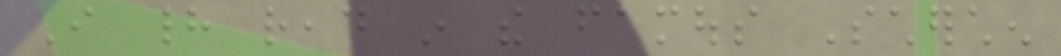I had read in the famous Scherchen
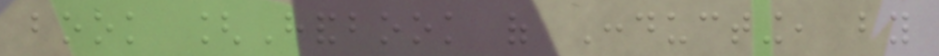book [Handbook of Conducting, by
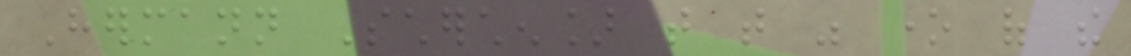Hermann Scherchen] that that was one of the
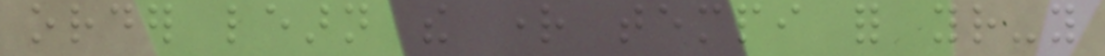order learn the right tempi for your-you
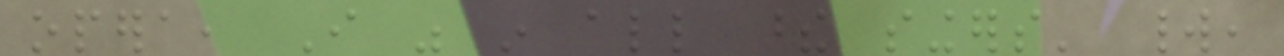opera, I was in all these singers' world,
